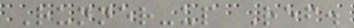Runner-up Ref.
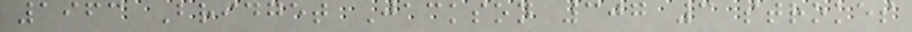1963 Bridget Jackson 307 3 strokes
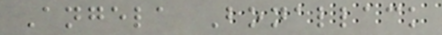Angela Bonallack
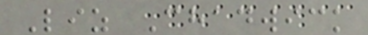Liz Chadwick
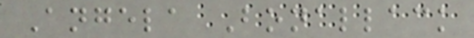Angela Bonallack
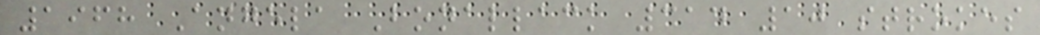1968 Angela Bonallack 314 10 strokes
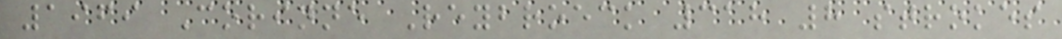1969 Corinne Reybroeck 318 8 strokes
